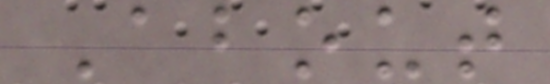About
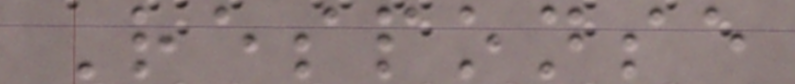Response
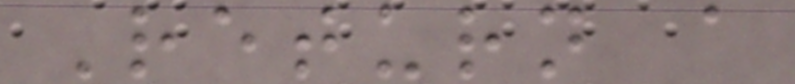Return a
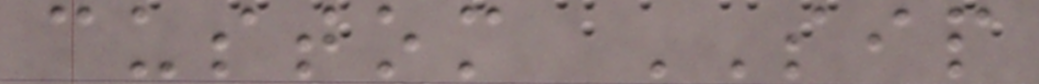custom SIP
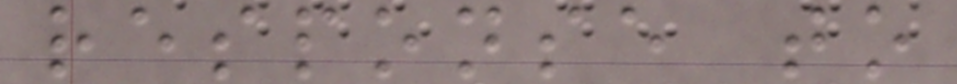response to
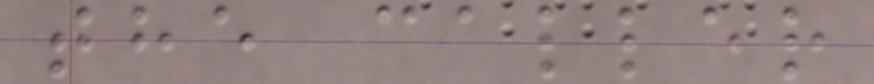the caller
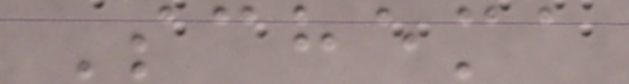Schema
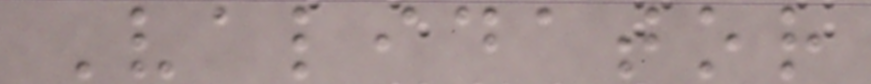Validator
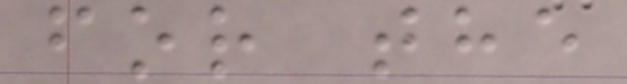for the
